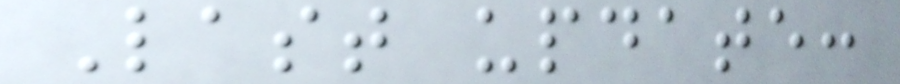Last update:
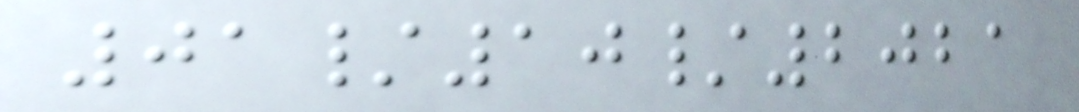01/10/2021
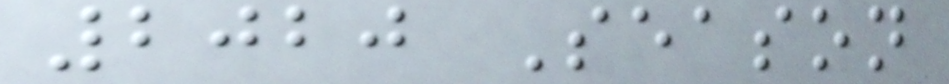2020 Season
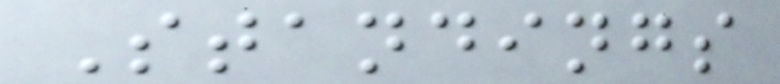Standings
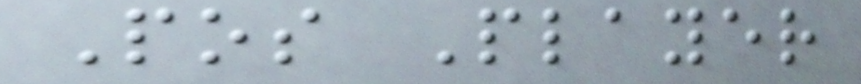Pos Player
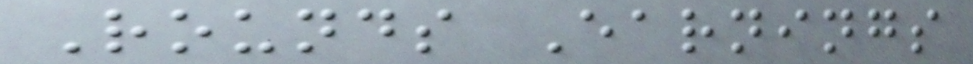Rounds Earnings
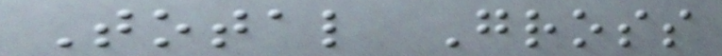Total Gross
